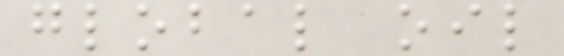global oil
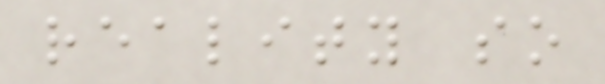reality so
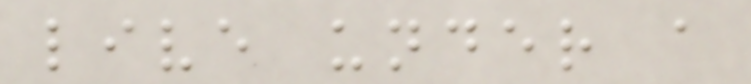live under a
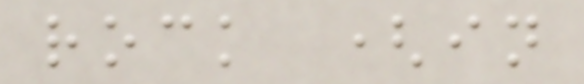rock (in
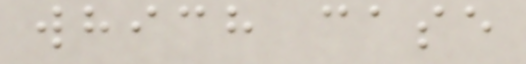which case
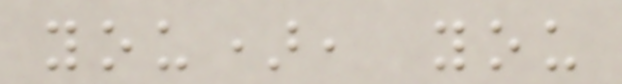you), you
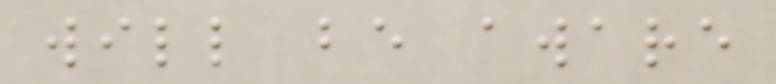will be aware
